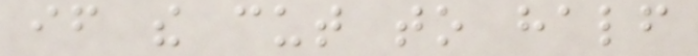if the cut to half
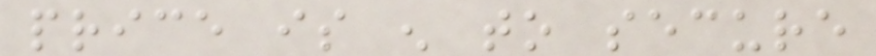price is enough to secure
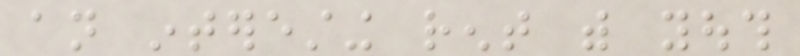an interesting rent with youth
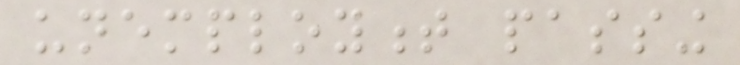unemployment passing
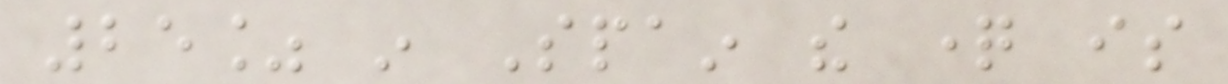25% in Spain the question is
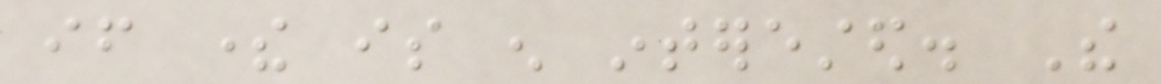if there is enough interested. The
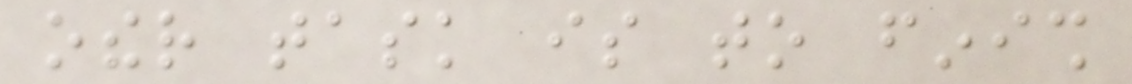other task is to finish
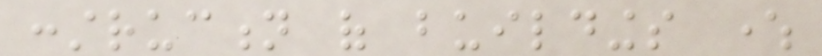construction of buildings where
